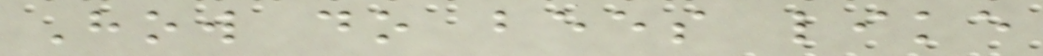How do bees like
